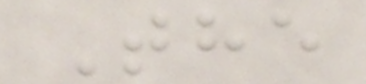The
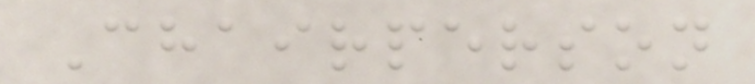Chairperson
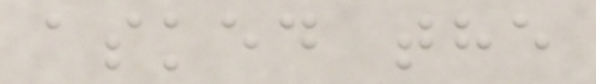asked the
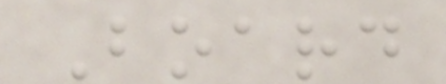Board
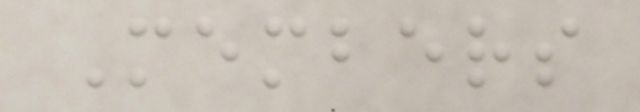Members
